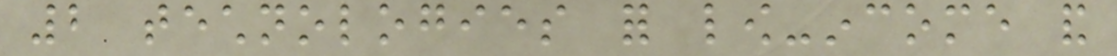2 technologies for low-income and
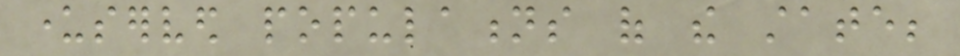underserved populations of the state;
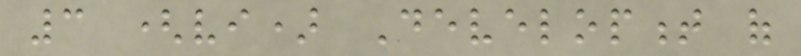3 (vi) Development of
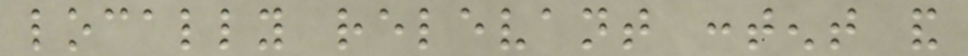locally relevant content and
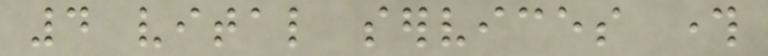4 vital services through
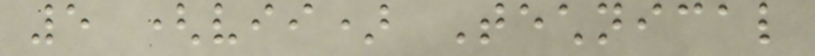5 (vii) Technical
